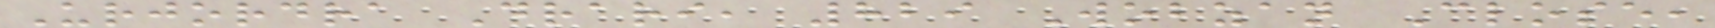Urjordra Drari, 829 Wobzan Close,
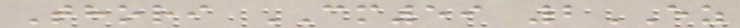Thori CM59 2EZ
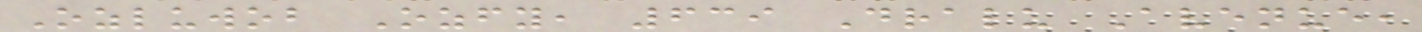Ozluwob Ozfy, 639 Dralu Avenue,
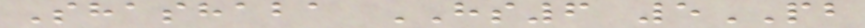Shashaba HS6 5PB
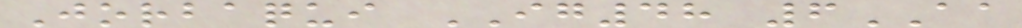Jorbaqui IG48 6AA
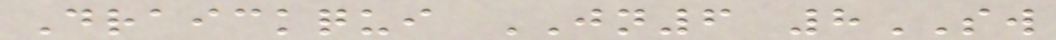Draickqui JN6 8SW
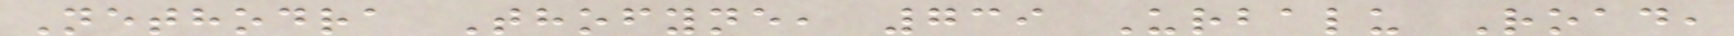Nethodra Thofyne, 739 Urbalu Road,
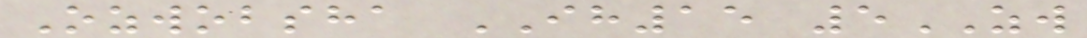Ozwobsha IH15 5ZW
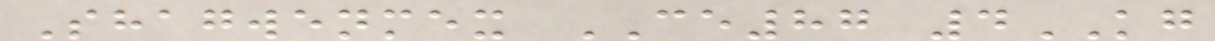Shagwenmex CE87 4KG
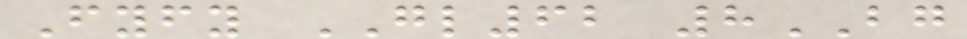Fyfy GL62 8BG
